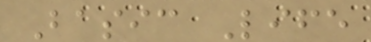Basic Life
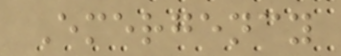Emergency
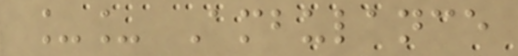__ Ambulance
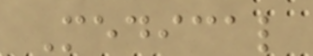Medical
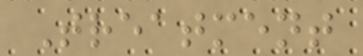Treatment
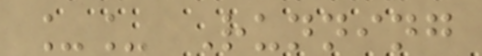__ Running
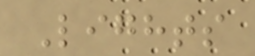Lights
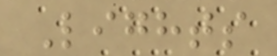Lights
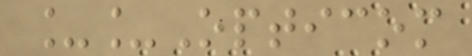__Opticom
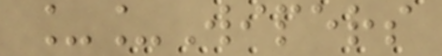__Wipers
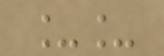__
